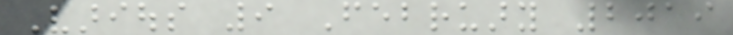Various 9 February 2019
